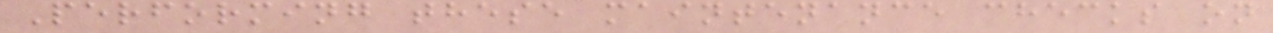Performing these maintenance checks on
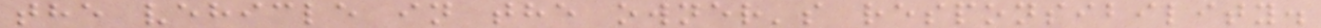the vehicle in the owner's responsibility.
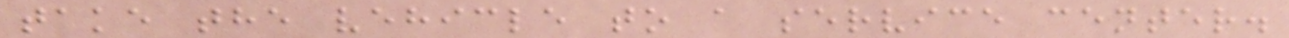take the vehicle to a service center.
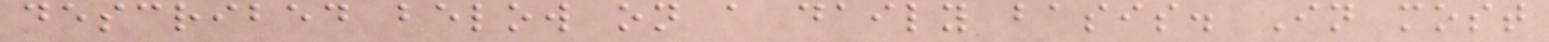described below on a daily basis. In most
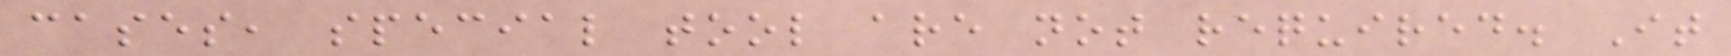cases, special tool are not required. It
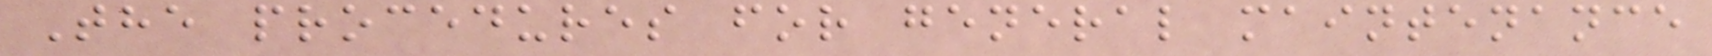The procedures for general maintenance
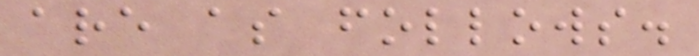are as follows.
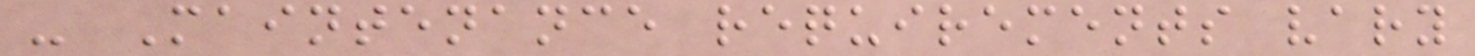- Maintenance requirements vary
